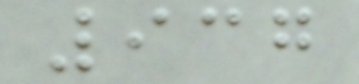937
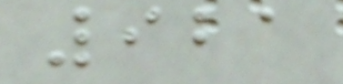921
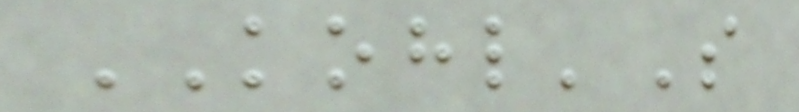KOHL'S
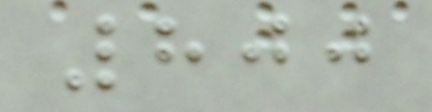800
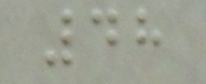48
